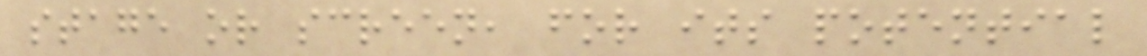stage or screen, for its potential
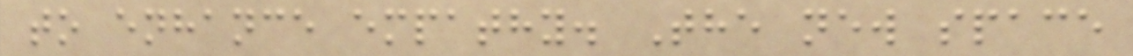to enhance empathy. The new space
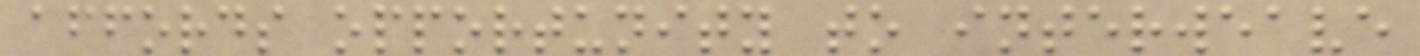affords opportunity to interweave
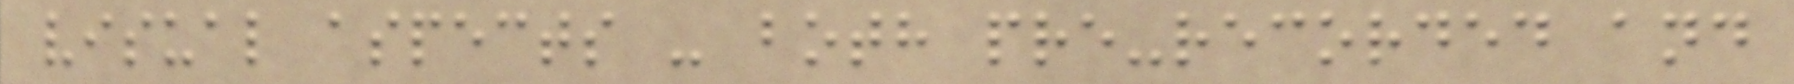visual aspects - both pre-recorded and
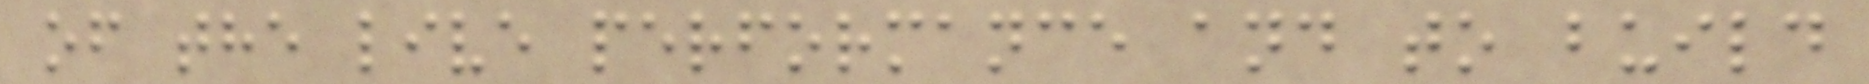of the live performance and to build
